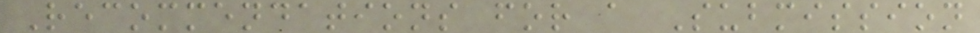Recommendations for a Submission
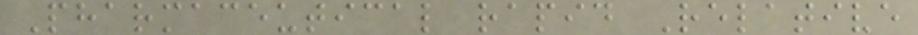Pharmaceutical rapid Relative
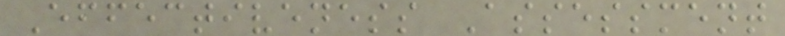Effectiveness Assessment
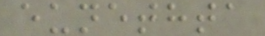eunethta
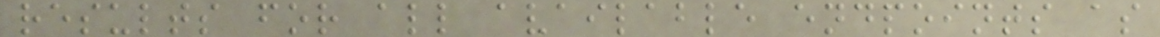results for all available endpoints as
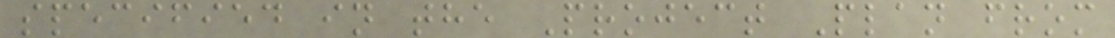specified in the Project Plan from
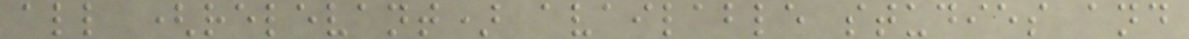all (relevant) available studies and
